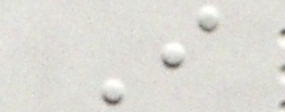I
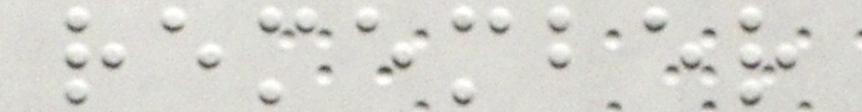remember
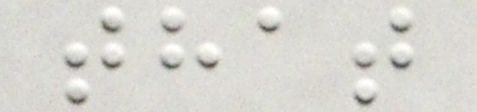that
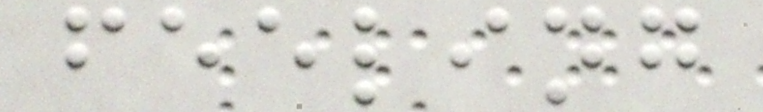feeling
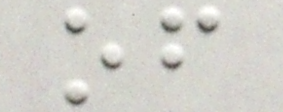of
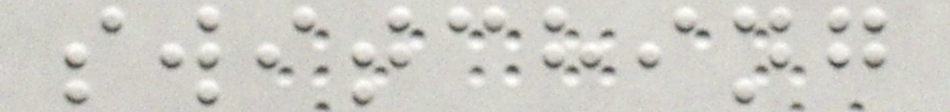switching
